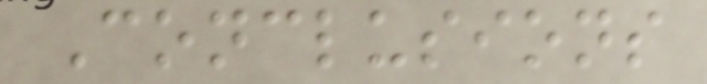Conclusions
